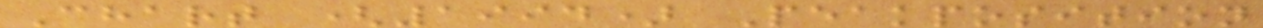Chart (1994) Peakposition
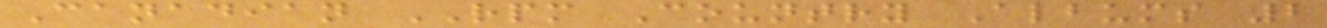Canadian RPM Country Albums 2
